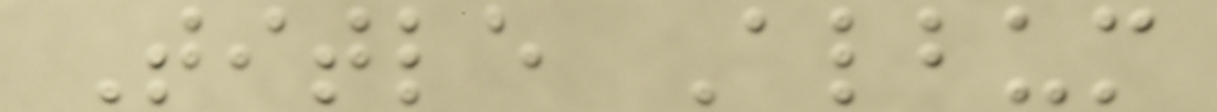Title Album
